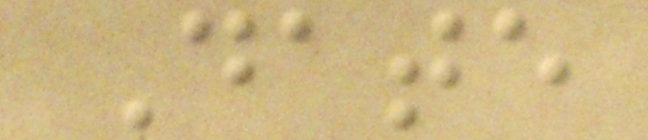Date
